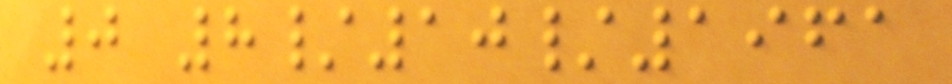0 8/10/1961
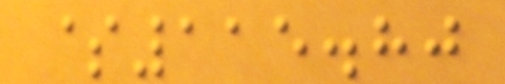$115.80
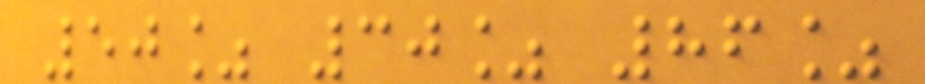50% 30% 86%
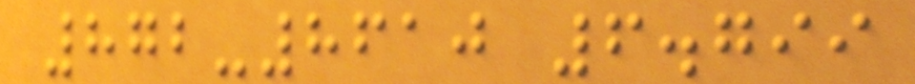872-8610 6.799
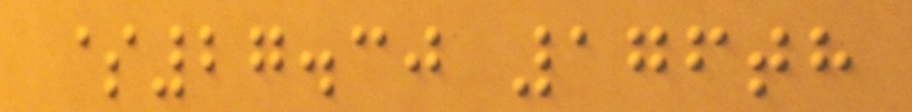$27.30 176th
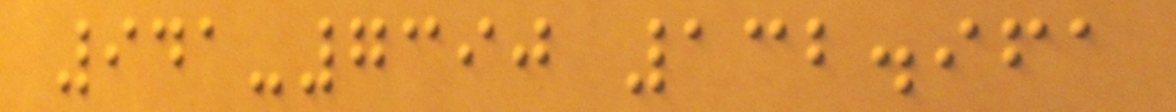941-7390 132.961
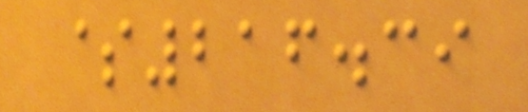$216.39
